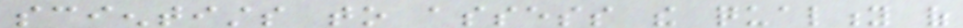scientists to assess the quality of
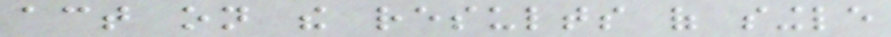act on the results of single
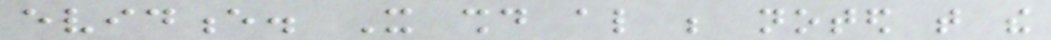evidence. It should also be noted that the
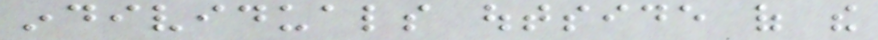individuals outside of the
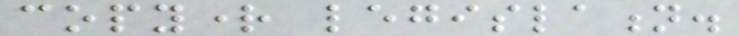copyright legislation.
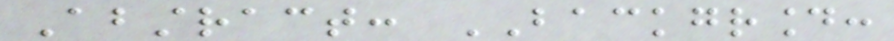Abstract: BACKGROUND:
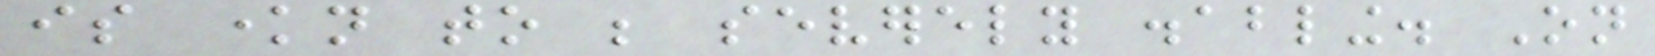is known to be severely disabling. On
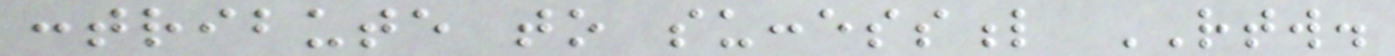contribute to successful RTW.
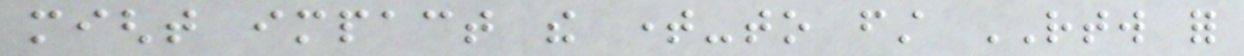might impact the time-to first RTW for
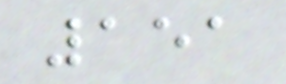151
